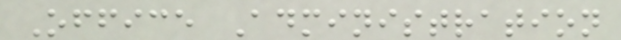Office Administration
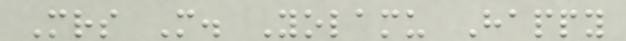Mrs M. Yolamu Happy
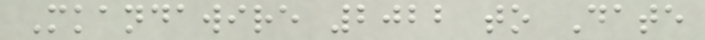Mkandawire 2022 to Date
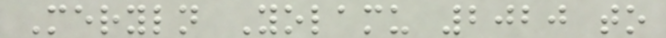Meryln Yolamu 2020 to
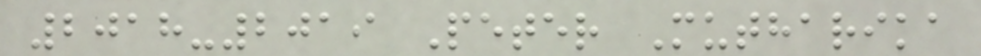2018-2019 Peter Mutharika
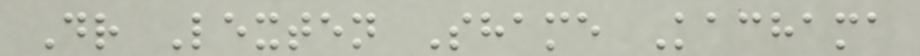Dr Lexten Shame Kachama
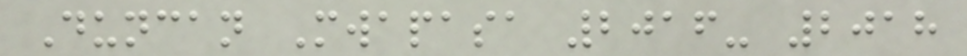Duncan Mwapasa 2016- 2018
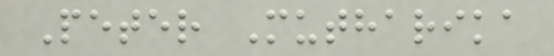Peter Mutharika
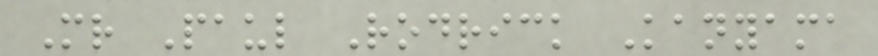Mr Paul Rodrick Kanyama
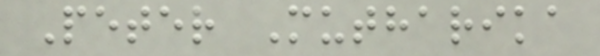Peter Mutharika
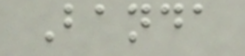Banda
